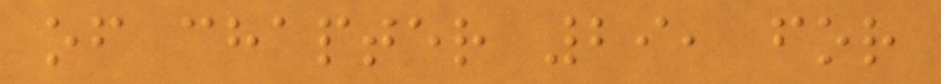of chapter 29, for
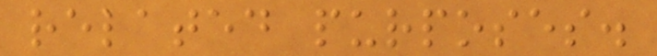related purposes.
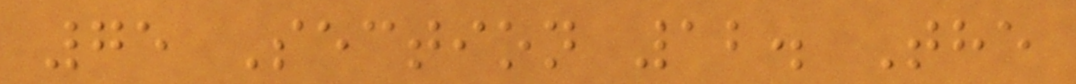75 Section 12. The
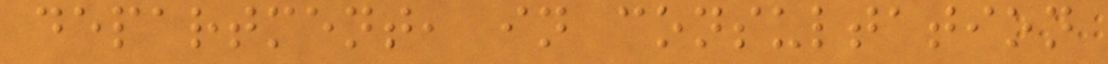department, in consultation
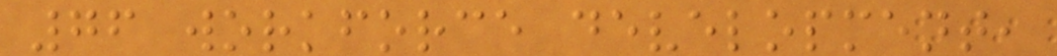76 workforce development,
